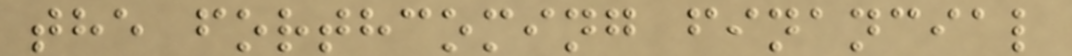the forthcoming financial
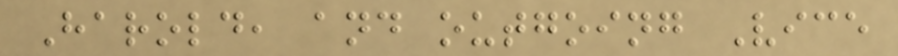Harold, and outgoing Vice
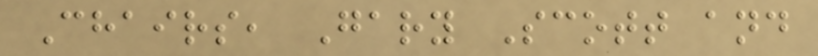Chairs, Gary Scott and
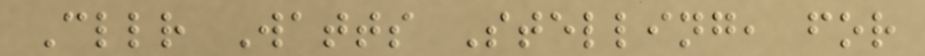Cllr Watts Stelling, for
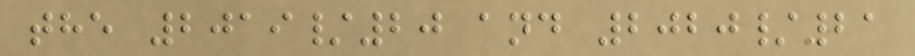the 2019/20 and 2020/21
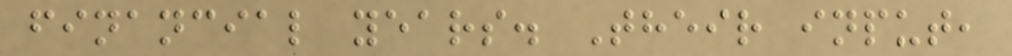financial years. Their input,
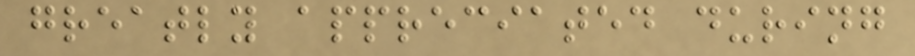greatly appreciated during
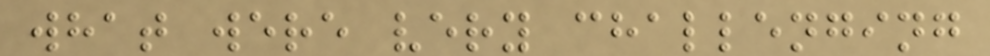what were very challenging
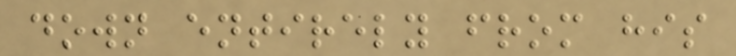down entirely from his
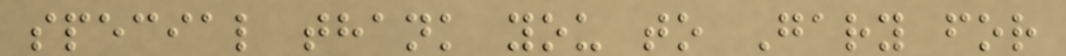special thank you to Gary for
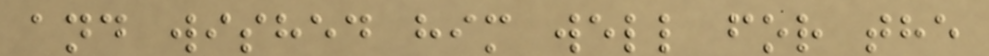and wished him well for the
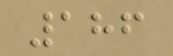186
